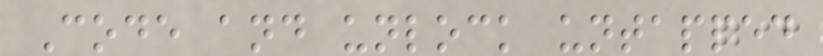Code and unlock untapped
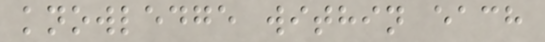knowledge within each
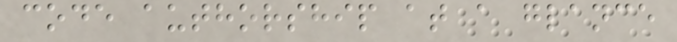code authorship at a glance
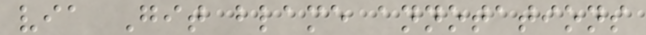via Git blame annotations
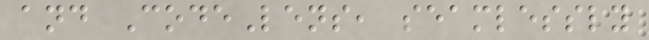and CodeLens, seamlessly
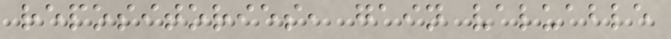repositories, gain valuable
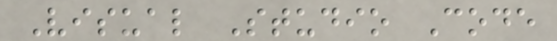Visual Studio Code
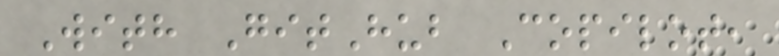With GitHub Copilot,
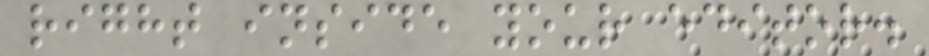right inside your editor.
